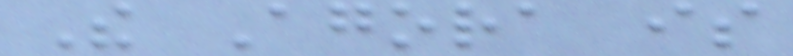The Agora is
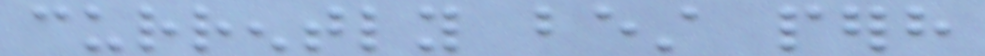currently best perhaps
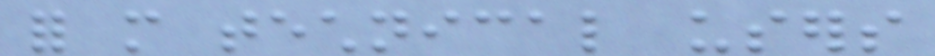for more technical users
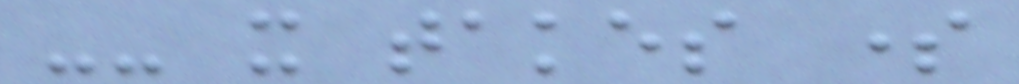-- it takes some
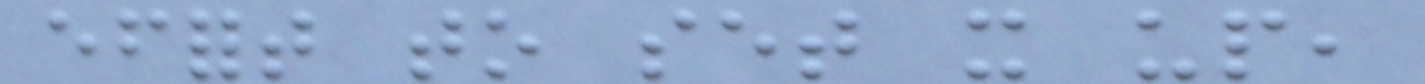effort to set it up,
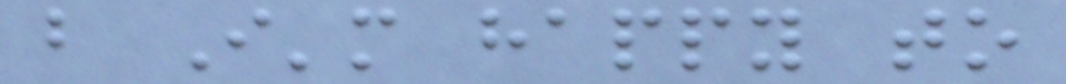but I'm happy to
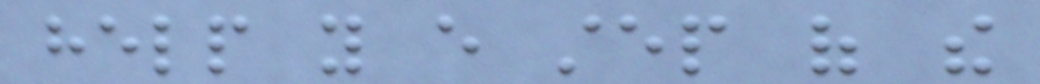help you every step of the
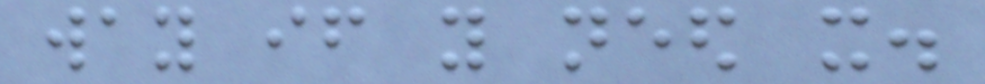way if you need it.
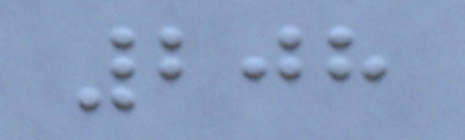208
